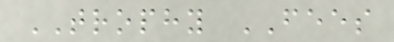TROPHY FEES
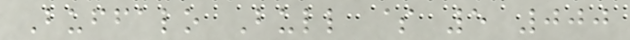Buffalo Bull $ 5 000
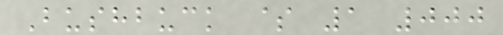Bushbuck $ 1 000
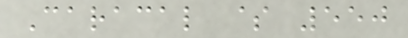Caracal $ 550
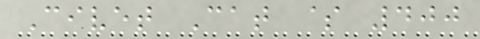Civet Cat $ 400
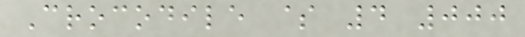Crocodile $ 4 000
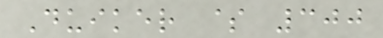Duiker $ 300
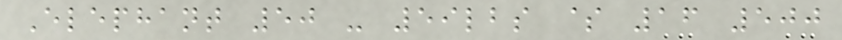Elephant 50 - 59lbs $ 16 500
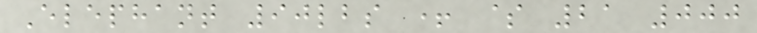Elephant 90lbs + $ 21 000
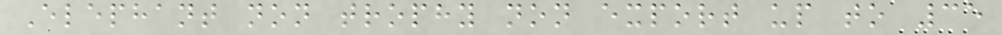Elephant non trophy non export up to 35
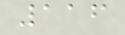116
